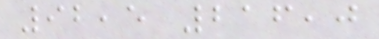92,5 216,0
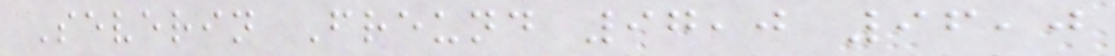Severin Freund 97,0 96,0
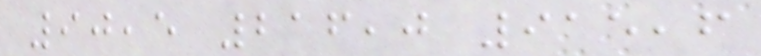90,5 216,0 915,6
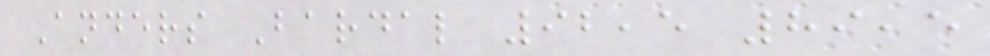Anders Bardal 92,5 89,5
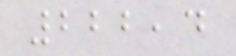222,4
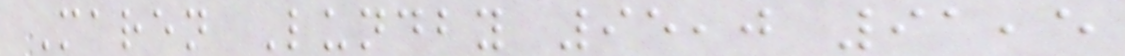Maren Lundby 95,0 91,5
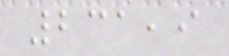231,9
